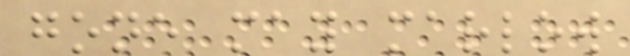gone may marlow
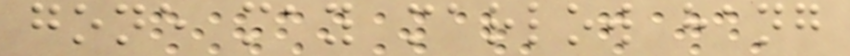gone may marlow hang
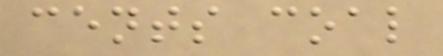cents coal
